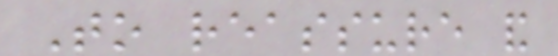To reassure and
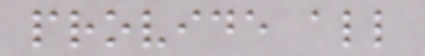provide all
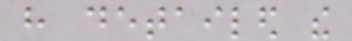have detailed the
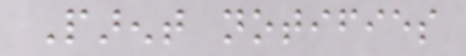Parent notifies
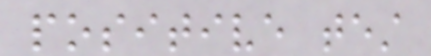positive test
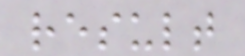result
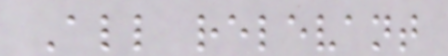All relevant
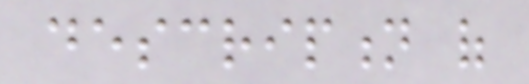description of
